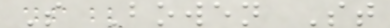S Bowen St
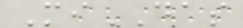MiDAS
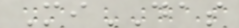MiDAS
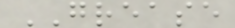GREASE
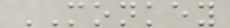MONKEY
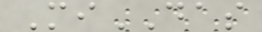MiDAS
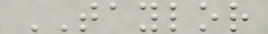TAYLOR
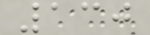130
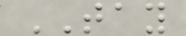TAY
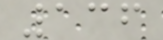136
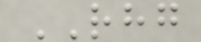RHG
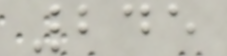245
